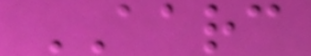AARC
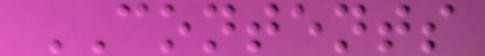CONTENTS
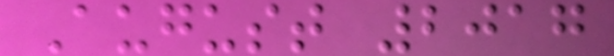August 2017
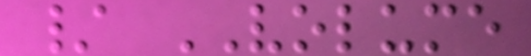/ VOLUME
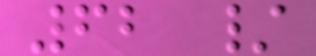62 /
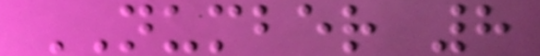NUMBER 8
